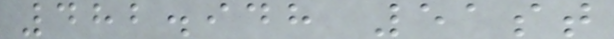482.948 51st
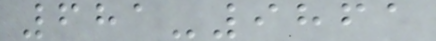681-9861
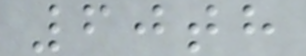60th
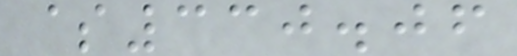$330.06
